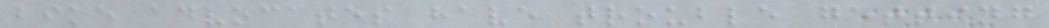bike advocates have trouble getting
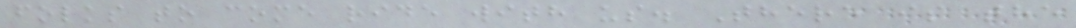folks to come ride with us. There is the
